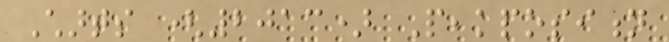Charts (2013) Peakposition
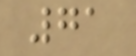71
